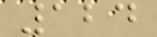124
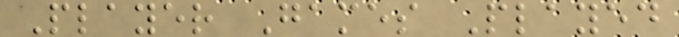Player Games Played
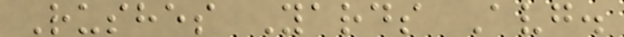Rushes Yards Avg.
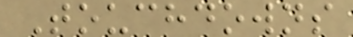Touchdowns
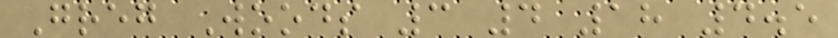Greg Woods 3 4 18 4.5
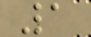1
